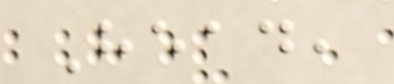Head,
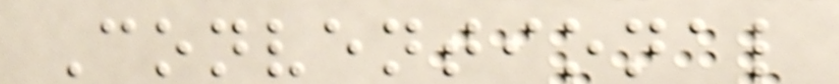Conventional
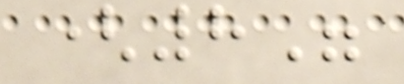(8"
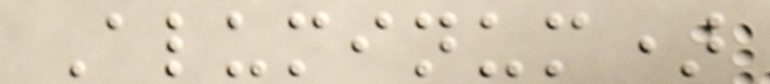Aluminum)
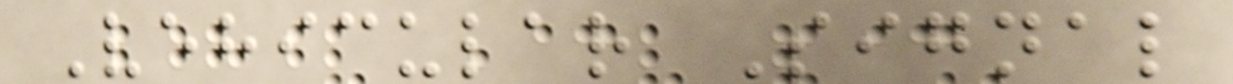Vehicular Signal
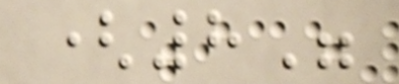(8"
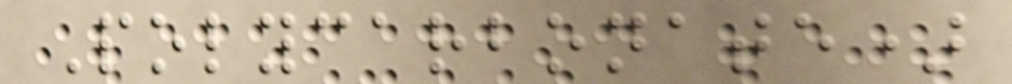Polycarbonate)
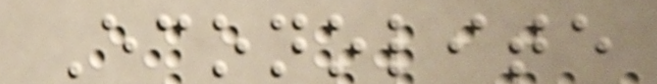Econolite
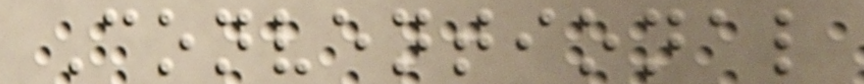Conventional
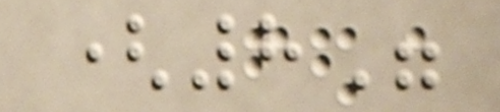(8"
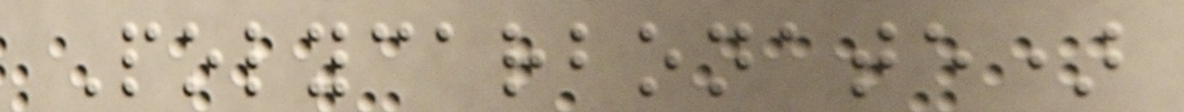Polycarbonate)
